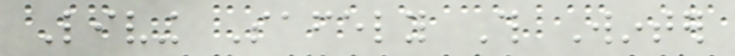Living Safely This Winter
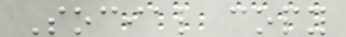Social copy
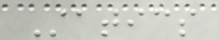Statics
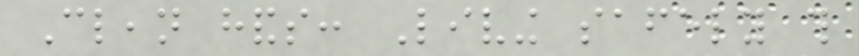Clean hands: Living safely this
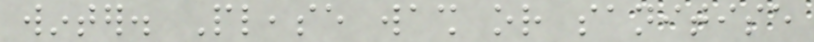winter. Please wash or sanitise
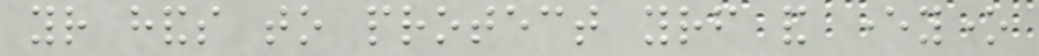your hands to protect yourself and everyone
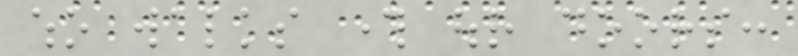who walks through our doors:
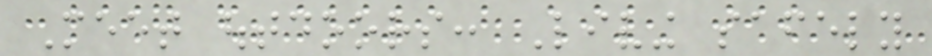Meet outdoors: Living safely
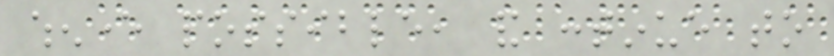whenever possible, and continue to
